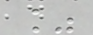%
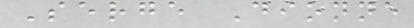Serge Dionne
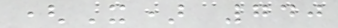(X) 740
